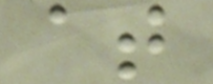at
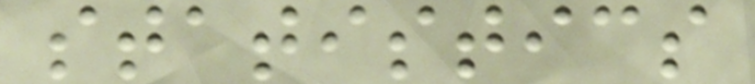statistics
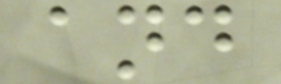and
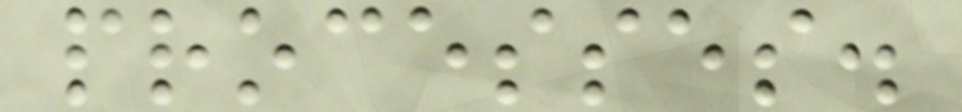processes.
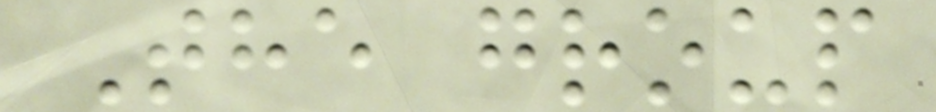The group
